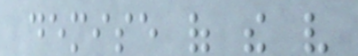demise of the very
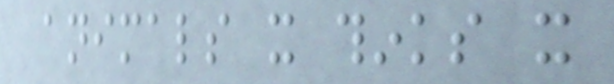animals it thinks it
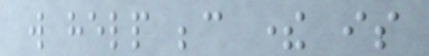will help because there is
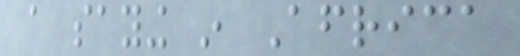a saying in Africa
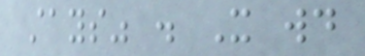stays" . It would
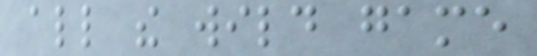all the wild game
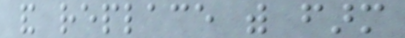and replace with farm
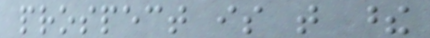prospect is that these
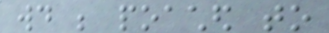would be poached to
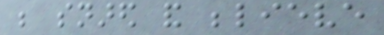be snared and believe
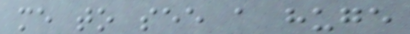me to see a huge
